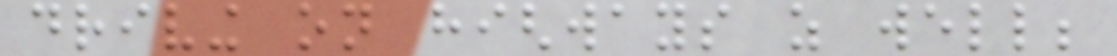driving on highways as well;
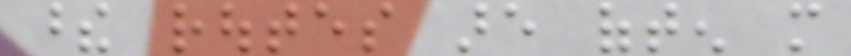these routes are often more
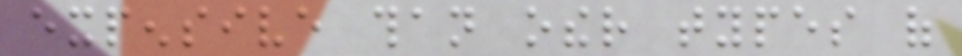expensive than other types of
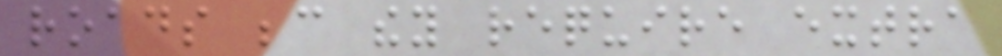roads because they require extra
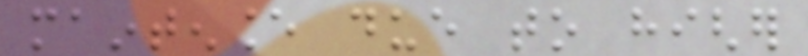maintenance due to higher
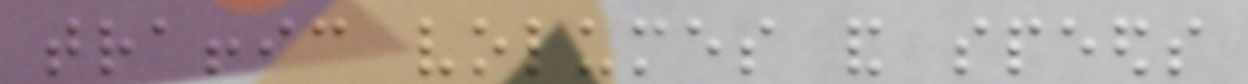traffic volumes and speeds
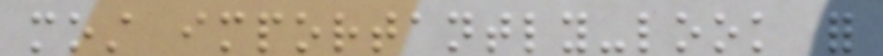most importantly-look for
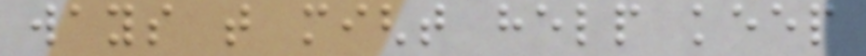ways that might help keep
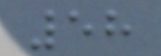58
